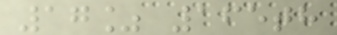17% 165th
